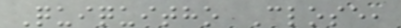Quiquitho Close,
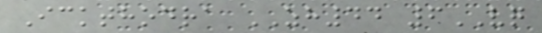Ickthodra ZH44 6VQ
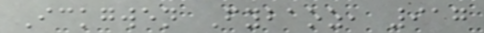Ickgwen Fybaoz, 917
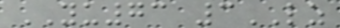YU73 3LZ
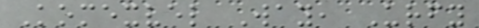Komexvel Way, Urfy
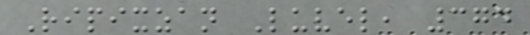Ripixzan Luvel, 374
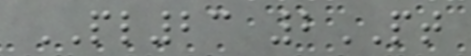PL23 2PT
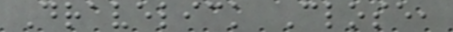Dravelick Close,
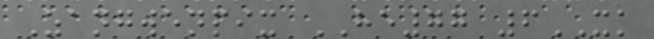Zangwenpix HE77 6XK
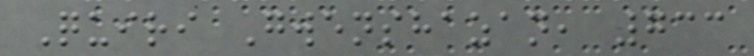Quiri Gwenshazan, 733
